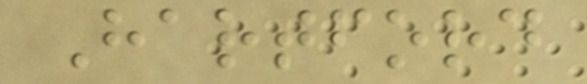Hartford
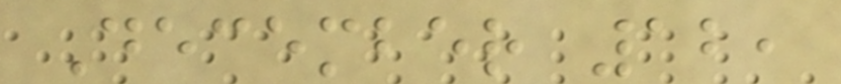December 12,
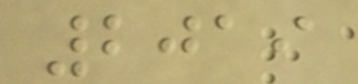2019
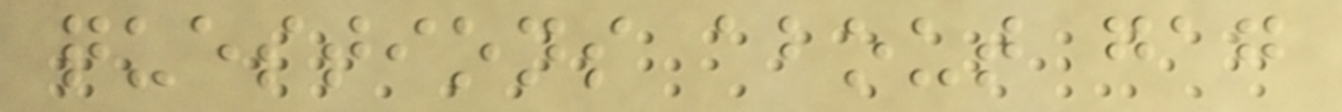questions about gag
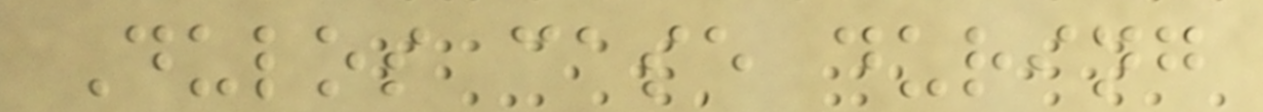Dulos case during
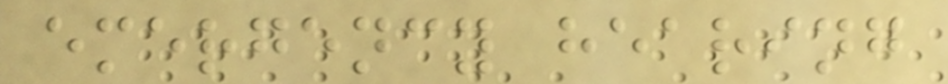emergency hearing
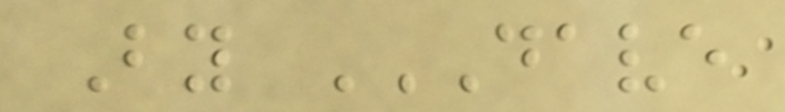By DAVE
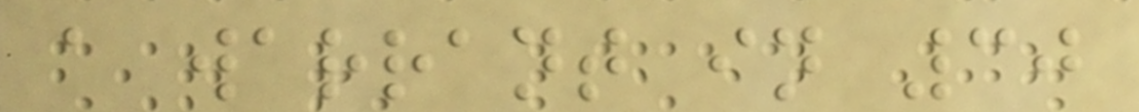a warrant in 30
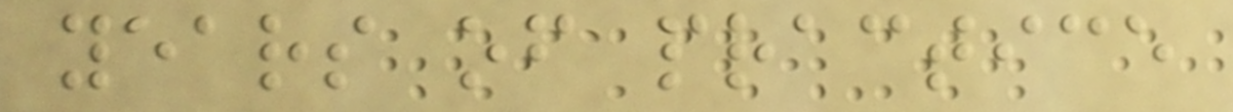years of practice
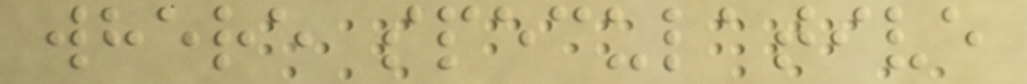where speculative
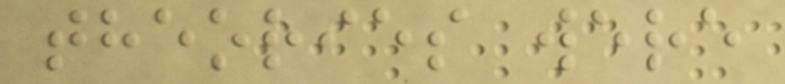theories were
